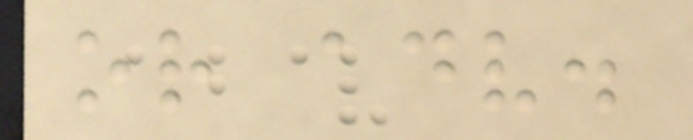or adv.
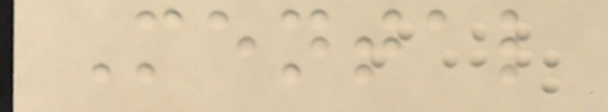Mental
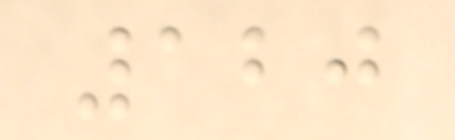120
